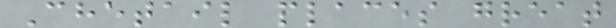Chetail places great
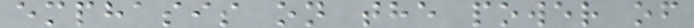emphasis on the power of
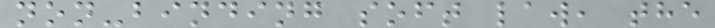non-binding soft law, the
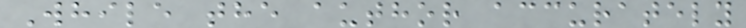While the author accurately
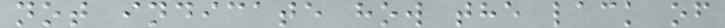not indicate how the lack of
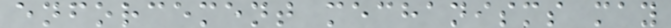enforcement mechanisms may
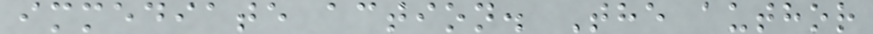immediate action. The author
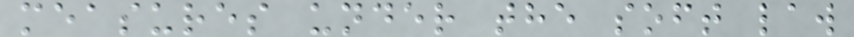measures under the soft law
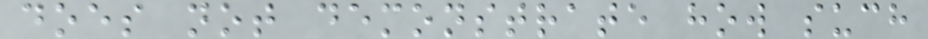does not demonstrate how such
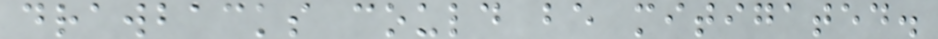drawbacks could be mitigated.
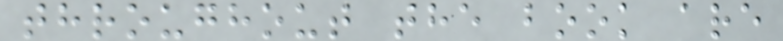throughout the book are
